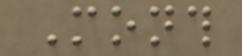Month
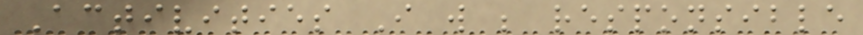Activities I will be responsible
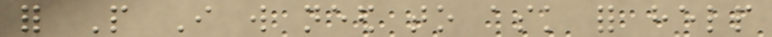for People I will need to ask for help
